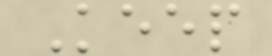Keep
